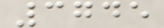3745
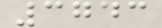3743
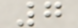7
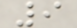9
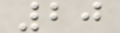20
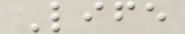Life
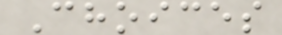Choices
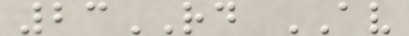23RD AV
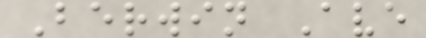Berwin Ave
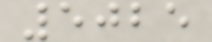5025
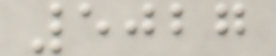5027
